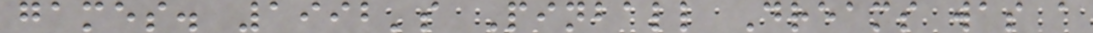games. 1992's Pinball Dreams was a
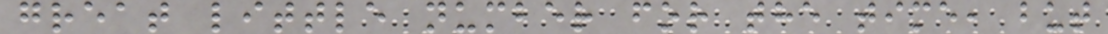great little number for the time, but
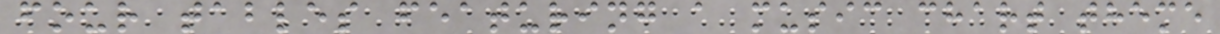four tables featuring a music chart theme
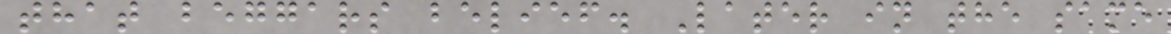that beggars belief. Later in the same
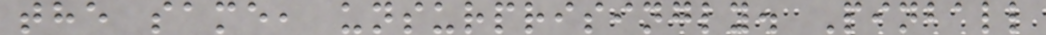the same, unsurprisingly. Pinball
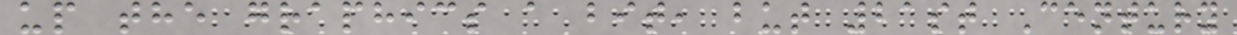up the graphics a bit, but 21st Century
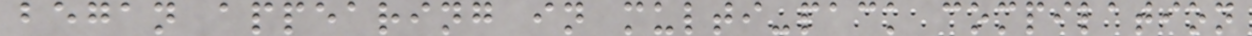began appearing in multi-pack compilation
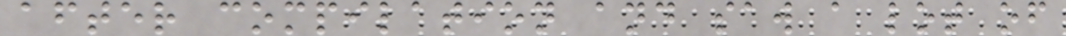after compilation and saw a lot of
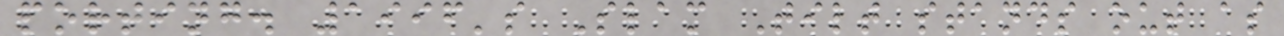porting. 1996's Slam Tilt stands out as
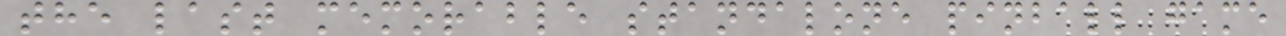the last memorable standalone pinball game
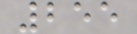255
